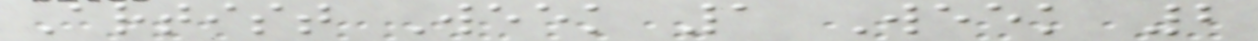Artist Week 1 Week 2
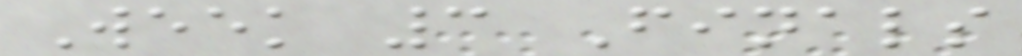Week 3 Finals
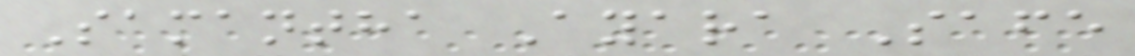Samantha Ayara Safe
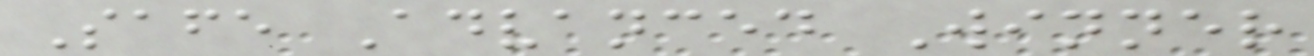Safe Advanced Winner
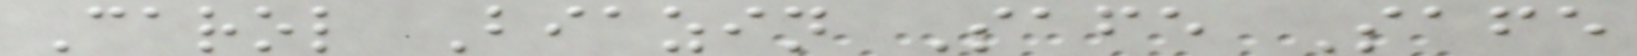Carol Biazin Safe Safe
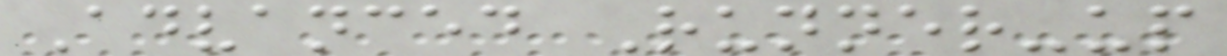Advanced Runner-up
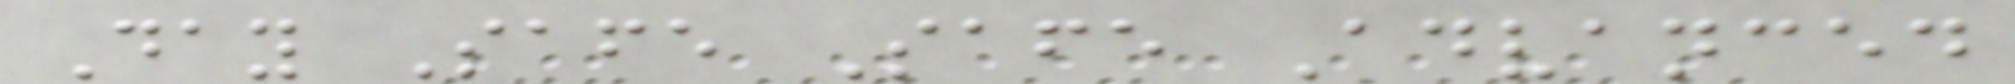Day Safe Safe Advanced
